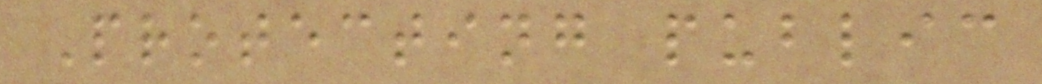Protecting public
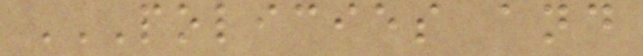POLICIES AND
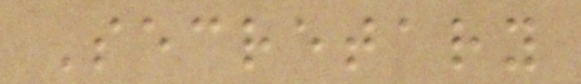Secretary
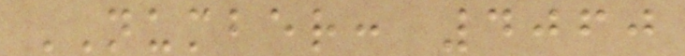NUMBER: 4060
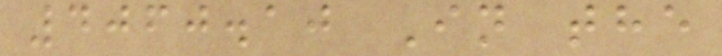4060.10 In the
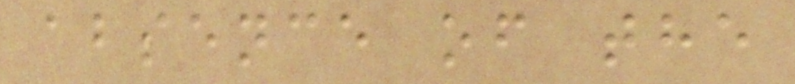absence of the
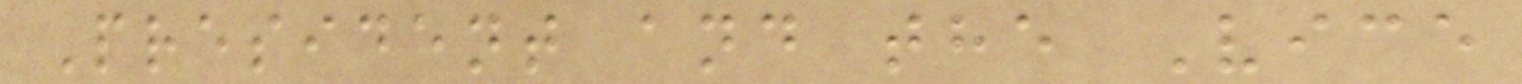President and the Vice
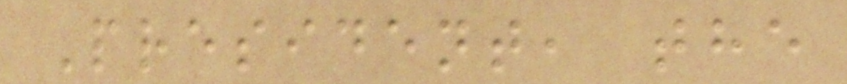President, the
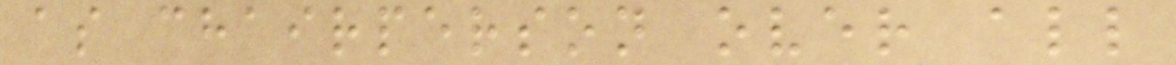as chairperson over all
